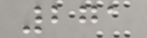271
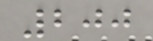200
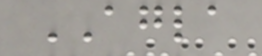AGLA
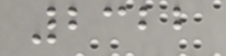2322
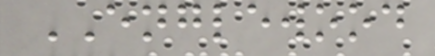ENGLEWOOD
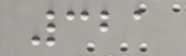321
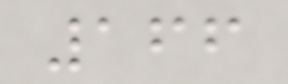166
